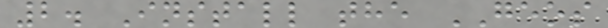2. Install the GEOS
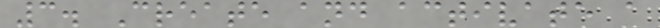3. Create and activate a
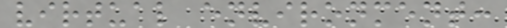virtual environment:
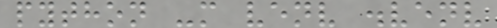python -m venv .venv
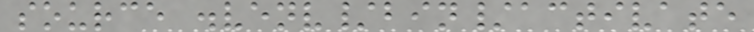source .venv/bin/activate
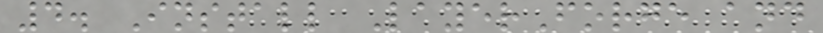4. Install LayerForge and
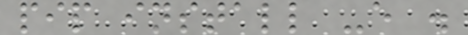pip install -e .
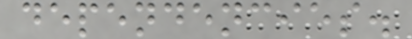dependencies.
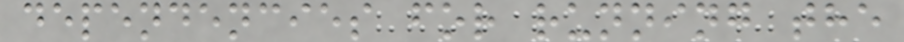dependencies for running the
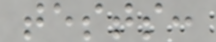tests:
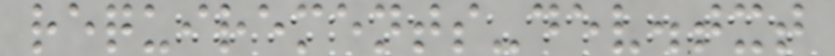requirements-dev.txt
